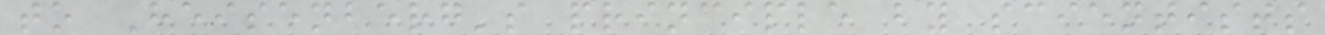to Heisenberg's principle by scientists
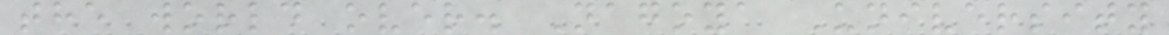the world over. Nagoya University
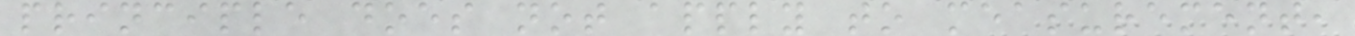principle does not apply to measurement,
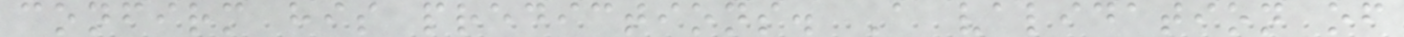confirm his predictions. A validation of
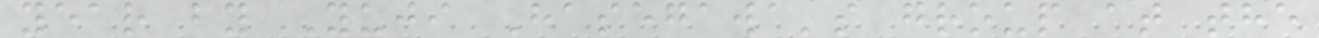year by Yuji Hasegawa's group at the
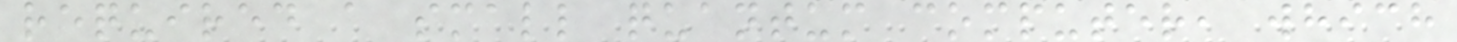required a small quantum computer, which
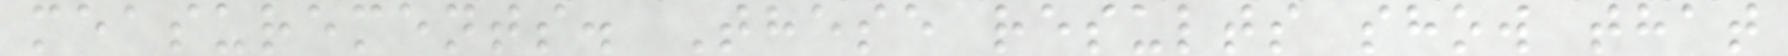measurements. These results show that
